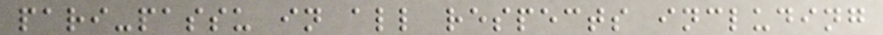pari-passu in all respects including
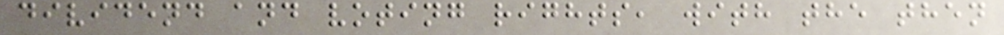dividend and voting rights, with the then
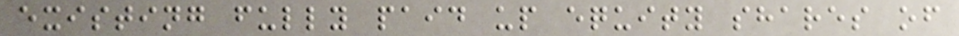existing fully paid up equity shares of
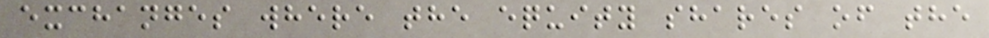exchanges where the equity shares of the
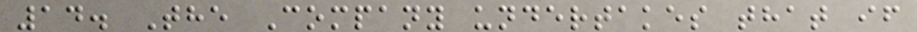14. The Company undertakes that if
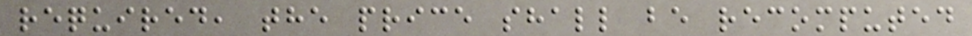required, the price shall be recomputed
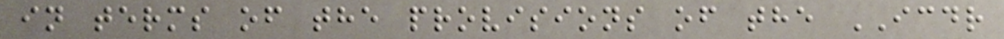in terms of the provisions of the ICDR
